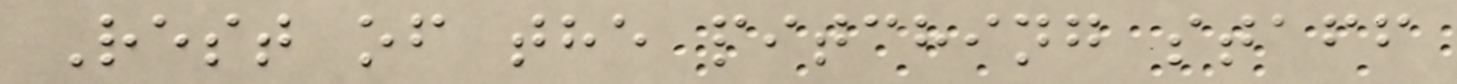Rest of the pitching staff
